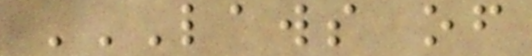LAWS OF
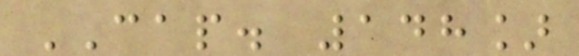CAP. 148]
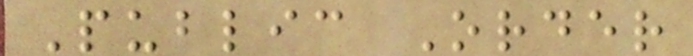Public Order
